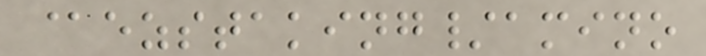@ezstaking/amino
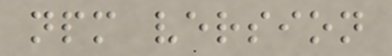npm version
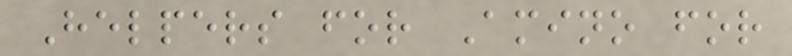Helpers for Amino for
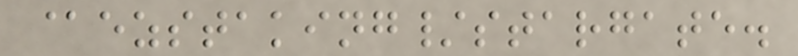@ezstaking/stargate.
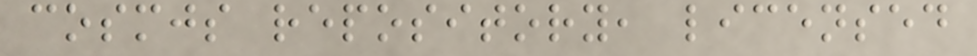cosmjs repository, licensed
